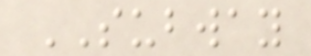SUBWAY
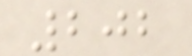202
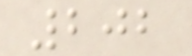202
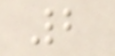2
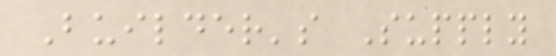Builder's Supply
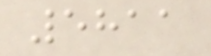5811
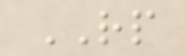RP
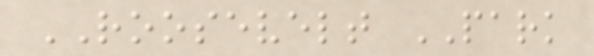ROOSEVELT PARK
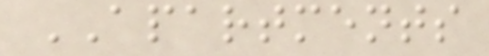APARTMENTS
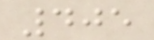405
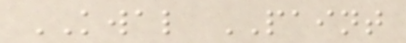KWAL PAINT
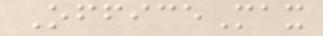OfficeMax
